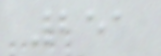251
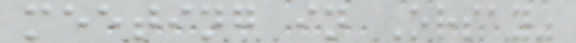meeting in Orsay"
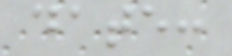date:
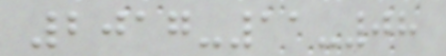2017-11-08
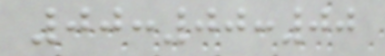00:00:00
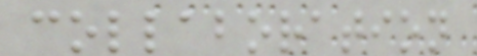collaboration
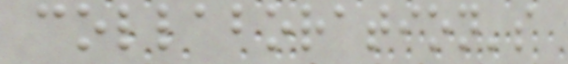collaboration's
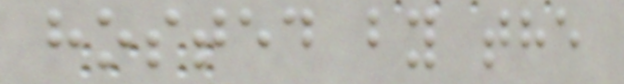hosted by the
